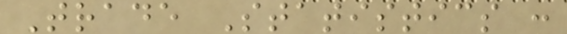Trade Statistics :
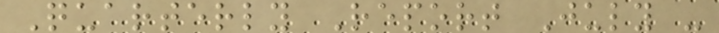Quarterly Report July -
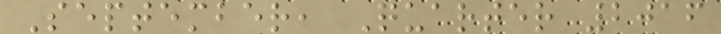September, Quarter 2016
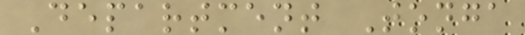Department Tonga
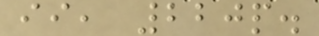ii, 220p.
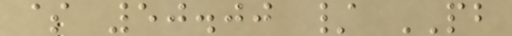$ 50.00 / PB
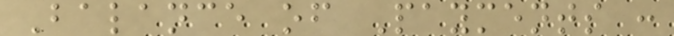Balance of Payments :
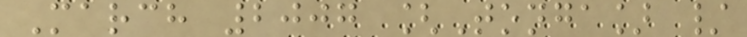March 2007 [Tonga] /
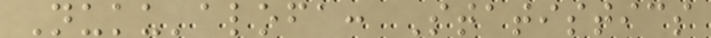Nuku'alofa: Statistics
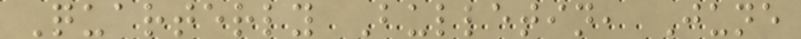Quarterly Bulletin, June
